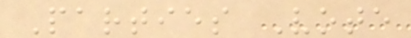Parties Vote
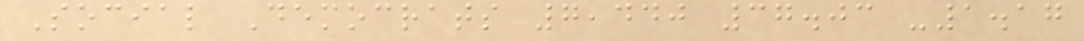Social Democrats 7,440 37.03 -1.17
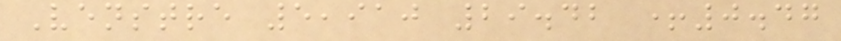Venstre 5,910 29.42 +0.47
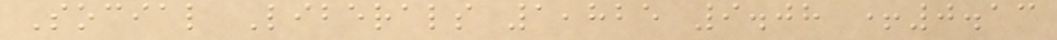Social Liberals 1,825 9.08 +0.13
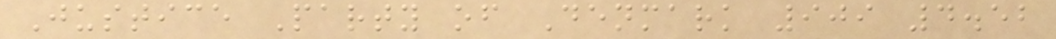Justice Party of Denmark 909 4.52
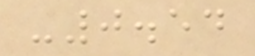-0.54
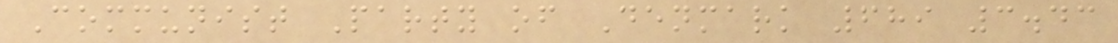Communist Party of Denmark 689 3.43
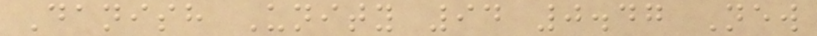Danish Unity 94 0.47 New
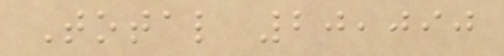Total 20,090
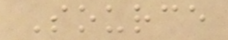Source
